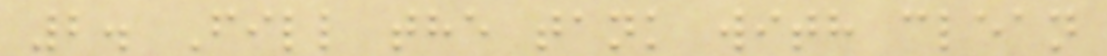2. Fill the tank with clean
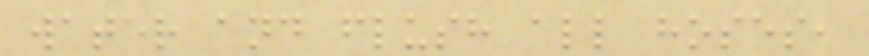water and flush all hoses,
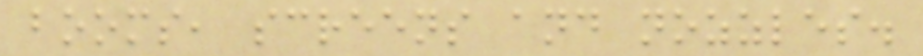booms, screens and nozzles.
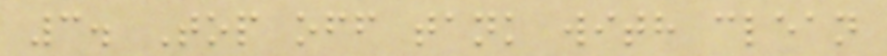3. Top off tank with clean
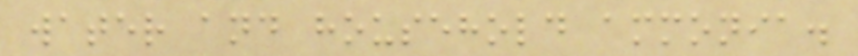water and household ammonia.
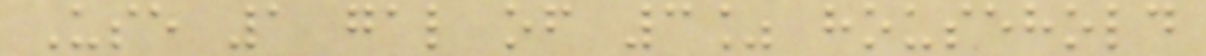Use 1 gal of 3% household
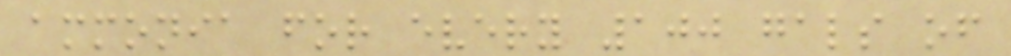ammonia for every 100 gals of
